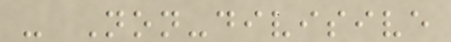- Non-divisive
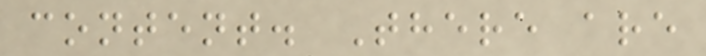content. There are
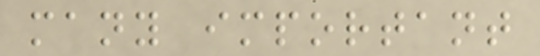many important
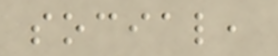social,
